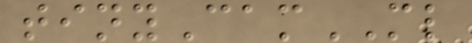tinyCamML
